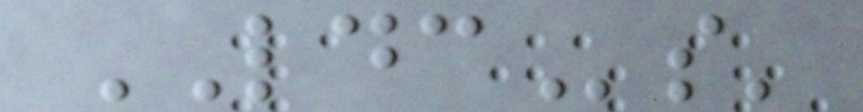LDCs'
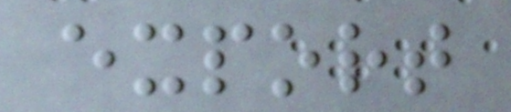export
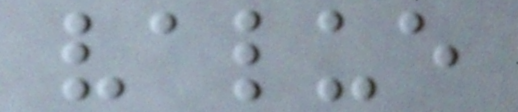value
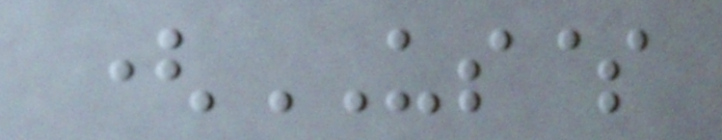(US$
